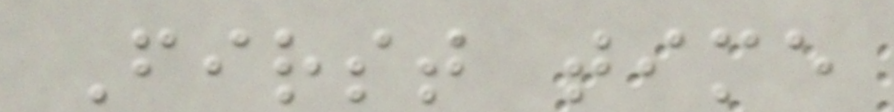First time
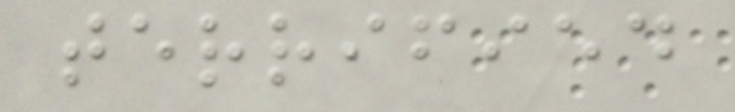terrified
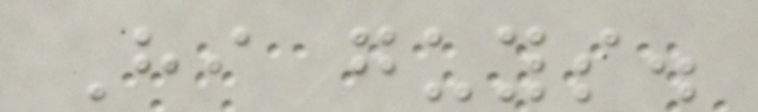Hi guys.
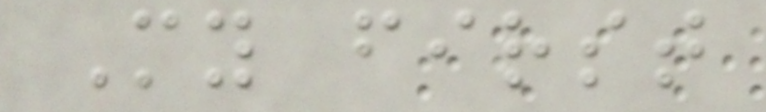My first
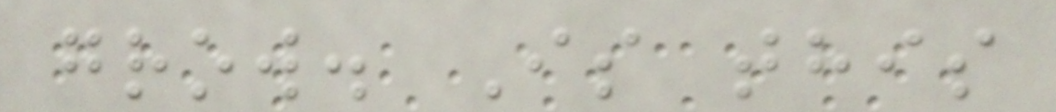grow. Is this
